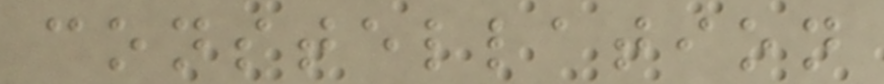constellation
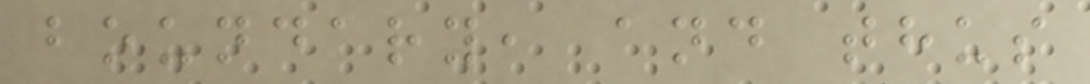boundary, and thus
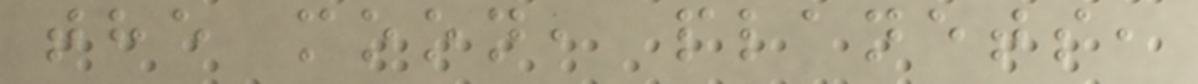the moon, planets,
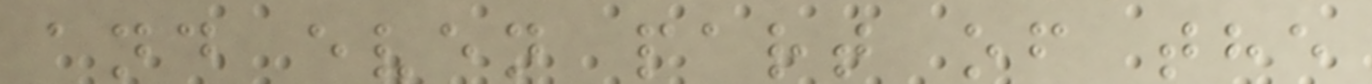and even part of the
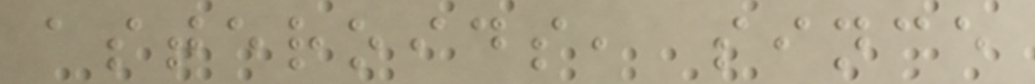asteroids, since
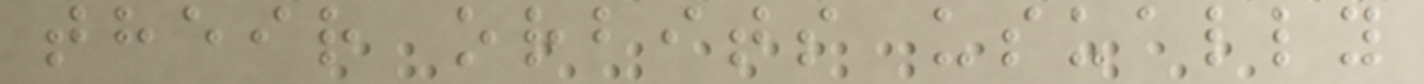their orbits usually
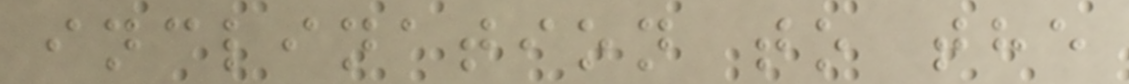inclination to the
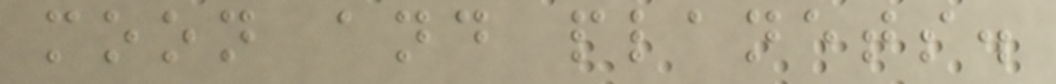moon and planets.
